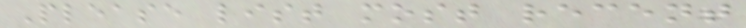Please list most recent
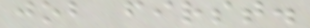job first.
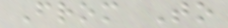From To
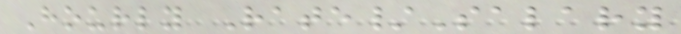Hourly Rate/Salary
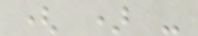( ) -
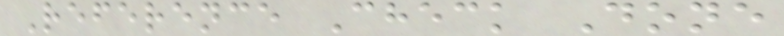Reference Check Done
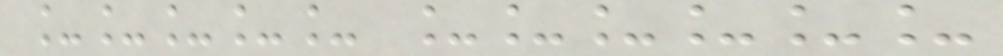_____ ______
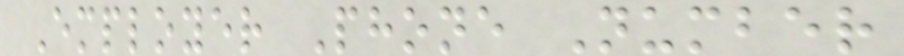Employer Phone Number
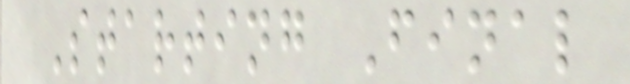Starting Final
